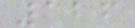126
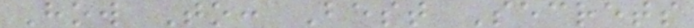How To: Best Secrets
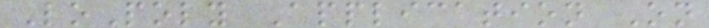LoPoly Application On
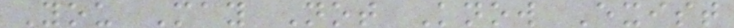You May Not Know Exist
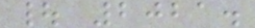| 2021.
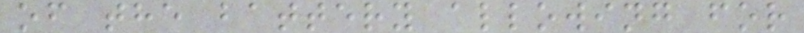of the battery allowing for
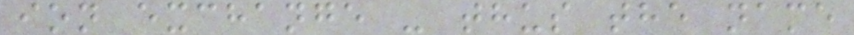ion exchange - thus the name
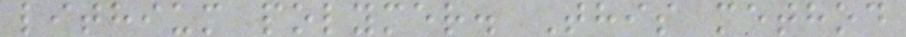lithium polymer. This method
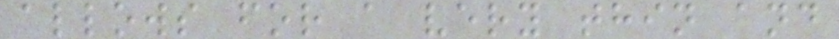allows for a very thin and
